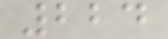224
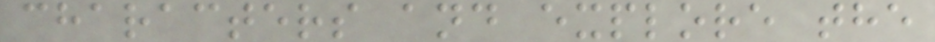characters and explore the
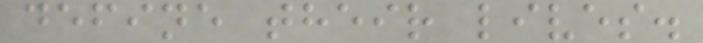define their lives.
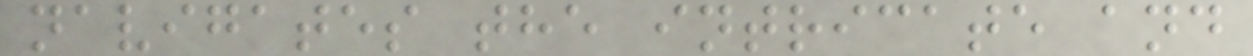navigates the intricate and
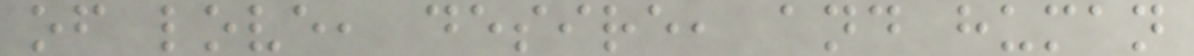of love, desire, and human
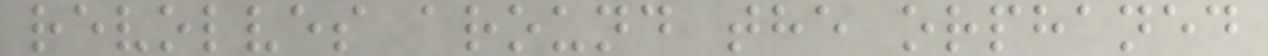revolves around the orphaned
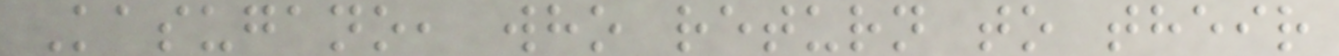Kasugano, who return to their
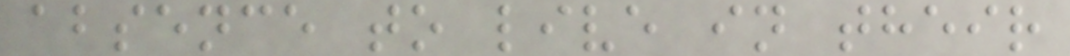absence to live in their
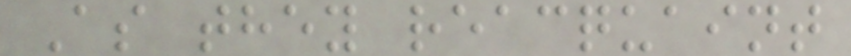As they reacquaint
